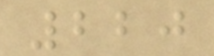220
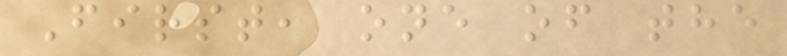First, one of the
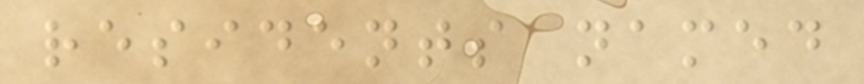residents named
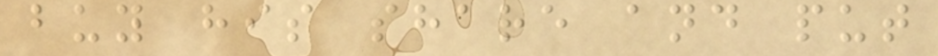buy his share and put
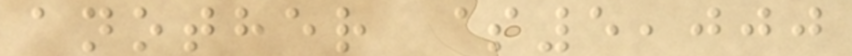another $5,000
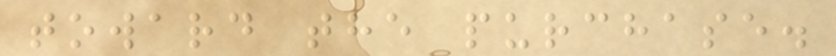toward the purchase.
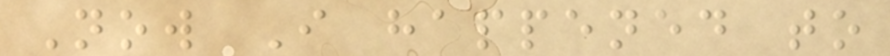Now I happened to
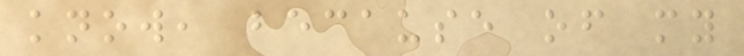know, because of my
